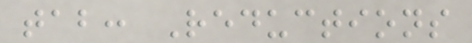tab: Reductions
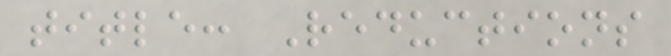title: Reductions
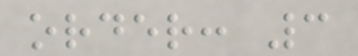order: 3
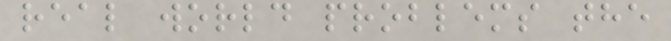real world problems the
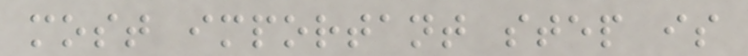most important step is
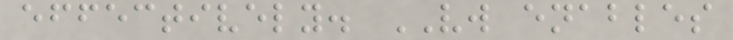effectively. VW enables
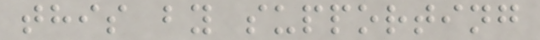this by supporting
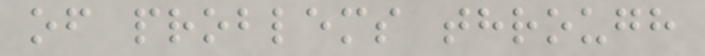of problems through
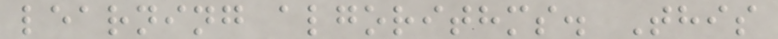learning algorithms. This
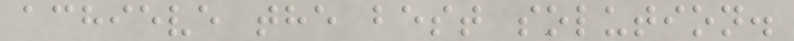achieve the best solution.
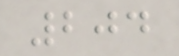204
